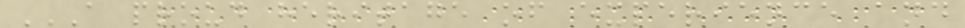A PROUD HERITAGE OF EXPERIENCE AND
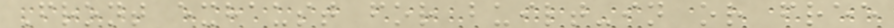Front exhaust for built-in or free
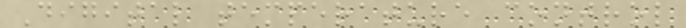Digital temperature control
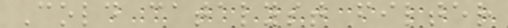Cold catalyst filter
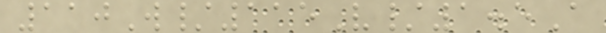110W/115V/1.5A
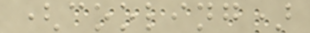(cooling)
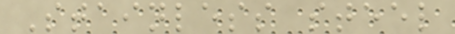Stainless steel
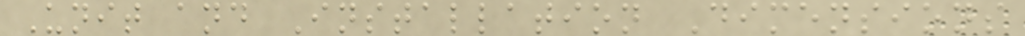Unit and Installation Dimensions
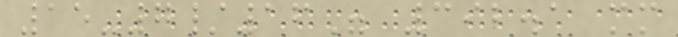15-7/16" 392.1 mm
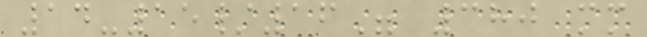14-15/16" 380 mm
